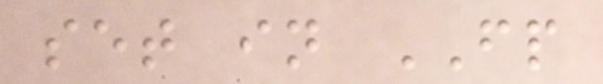set in FP
